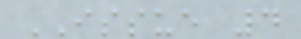ISSUE 4
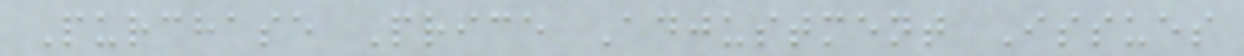Purchase Price Adjustment Issues
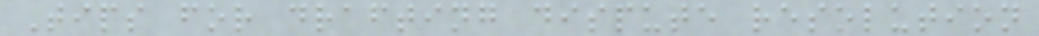Tips for drafting dispute resolution
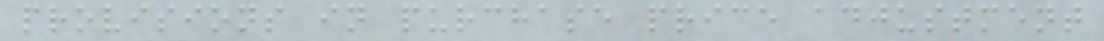provisions in purchase price adjustment
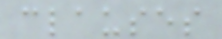clauses
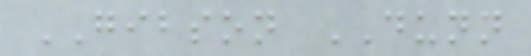GIBSON DUNN
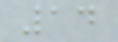14
